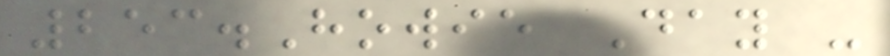253.Howie Day -
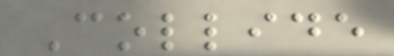Collide
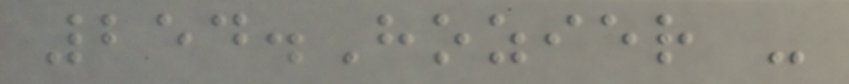254.Hozier -
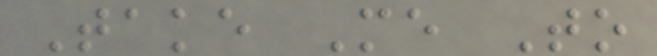Take Me To
